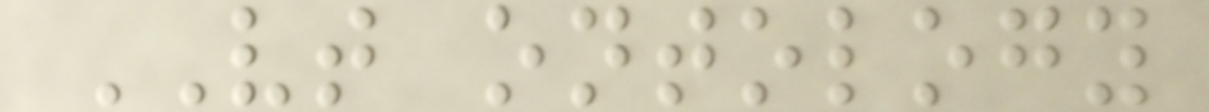VT ontology
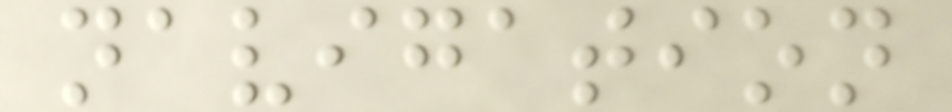navigation
